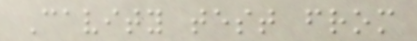Cavity test from
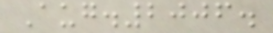Aug.2006.
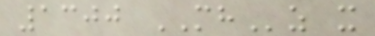1300 MHz x
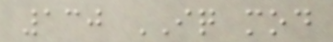130 IQ mod
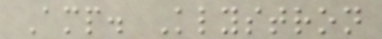Amp. Klystron
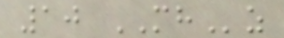10 MHz
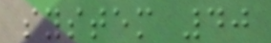system 40
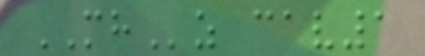MHz cav1
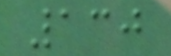130
